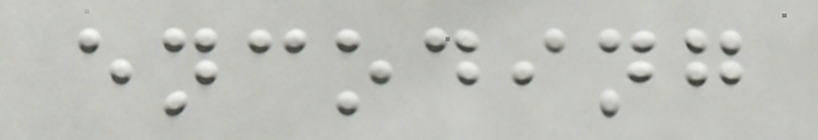encoding
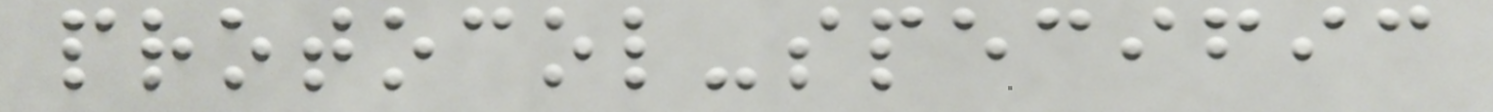protocol-specific
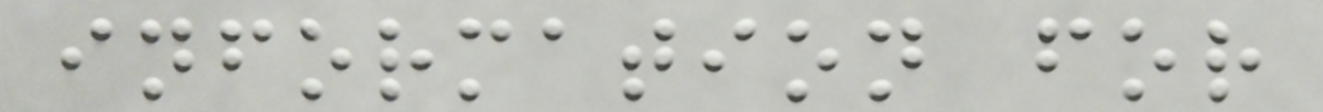information for
